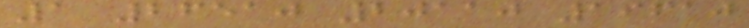1 26510 20110 19610
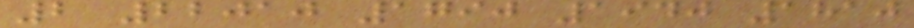2 22010 1790 1940 1810
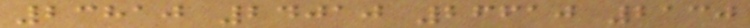23810 24010 26610 2130
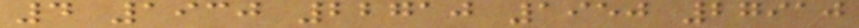4 1930 22710 1950 27910
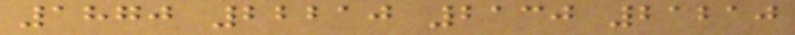1870 22210 2130 21210
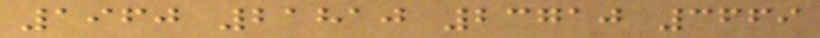1960 21810 23710 3669
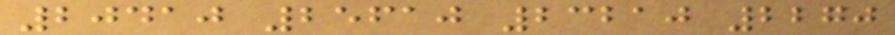20410 25610 23210 2270
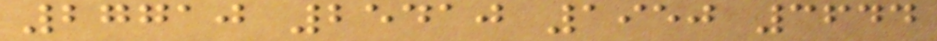27710 25410 1950 3644
